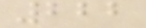222
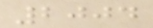2004
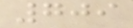709
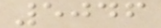5046
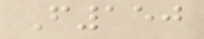F150
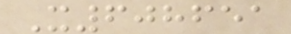X608651
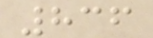836
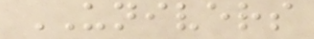UNIVERS
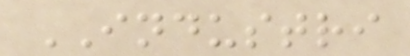INDUSTRI
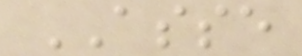ASSE
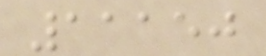11150
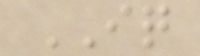IQ
